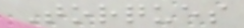Torques
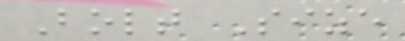Bolt Size
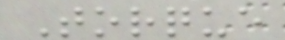Torque
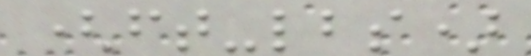(ft-lbs)
